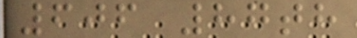606 87th
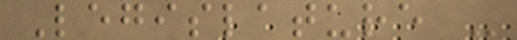Legislature -
